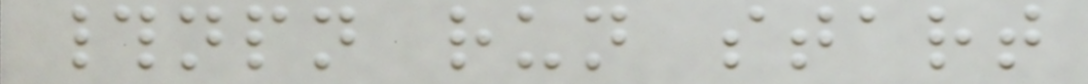#npn run start
